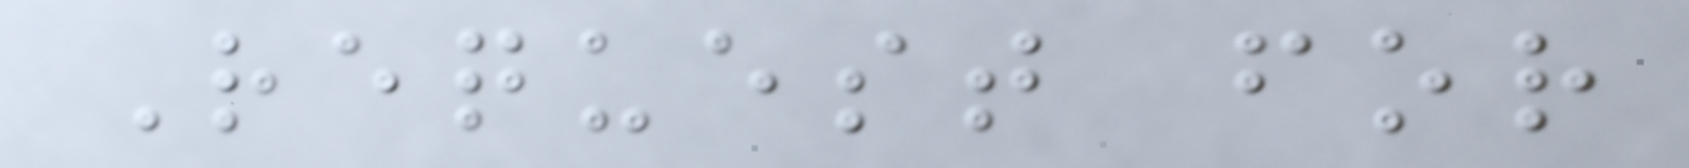Request for
